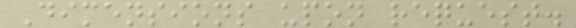Dimensions upon request.
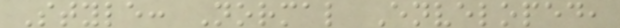Style: Normal Enveloped,
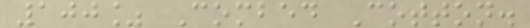100% Combed Cotton.
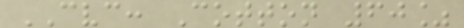CVC: Cotton 60%
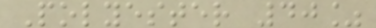Polyester 40%
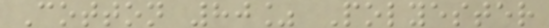Cotton 80% Polyester
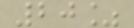20%
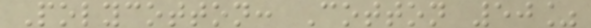Polycotton: Cotton 50%
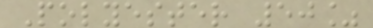Polyester 50%
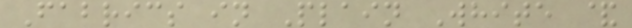Fabrics in Plain White &
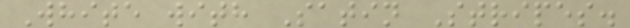White with Satin Stripes.
